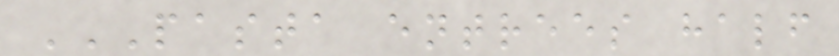PASTA ENTREES HALF
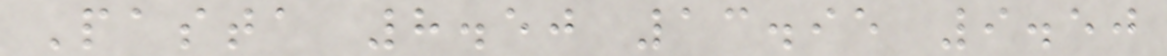Pasta 8.50 13.95 9.50
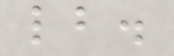lb.
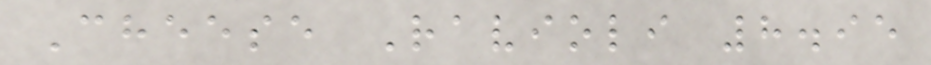Cheese Ravioli 8.95
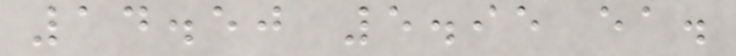14.50 5.95 ea.
